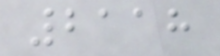2118
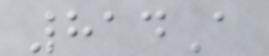814A
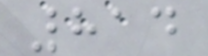814
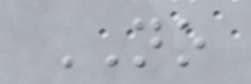NO
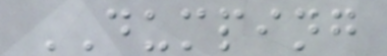DUMPING
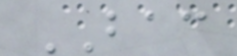BAC
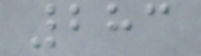283
